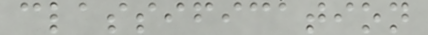classification
